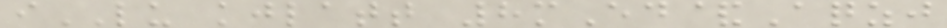iLU kjlatt 8mEd&Aqzj
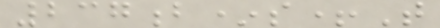237b*s+T
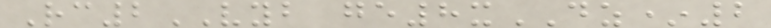Rc2VYB ge8xDZ*2
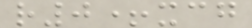r0+xcg
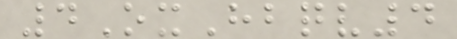4OxHbqv4
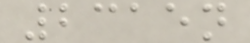2315n
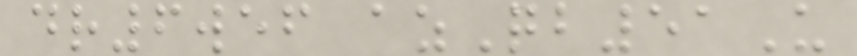dr6wef azQb51U
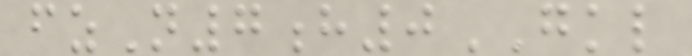fzN7h0GKL
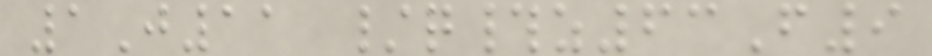1J11 /q#z63F9
